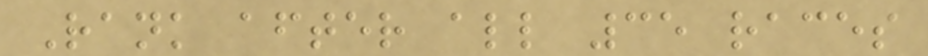Rank after all 35 races
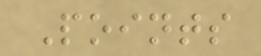Points
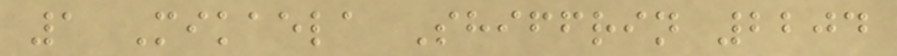1 Mikaela Shiffrin 2204
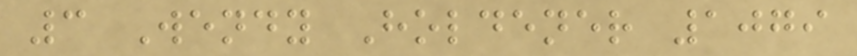3 Wendy Holdener 1079
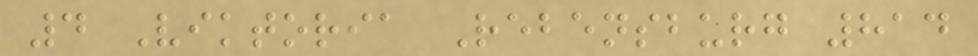4 Viktoria Rebensburg 814
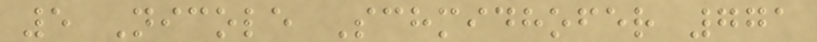5 Nicole Schmidhofer 771
